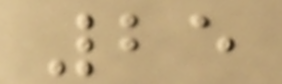25
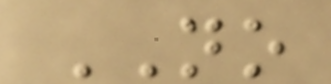NO
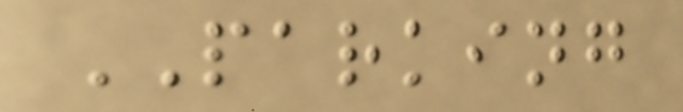PARKING
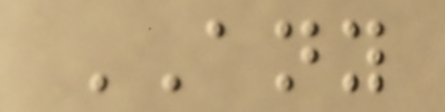ANY
